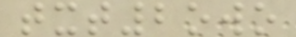txt2owo
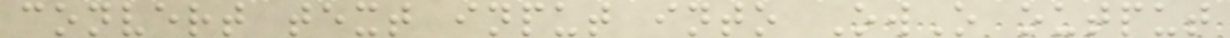convert text input into OwO output
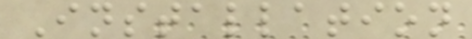Installation
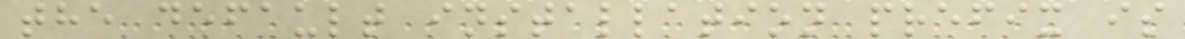the default installation prefix is
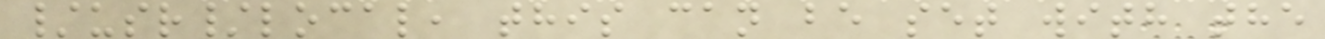/usr/local, this can be set with the
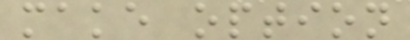make option
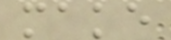make
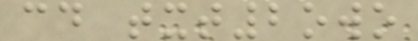cd txt2owo
